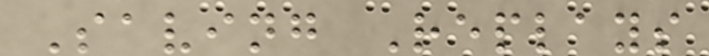Saving Replays
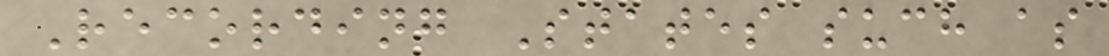Recording States such as
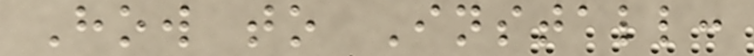How to Install:
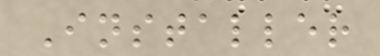Installer
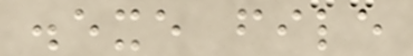.exe file
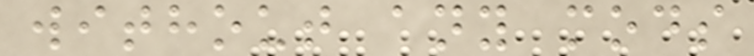without any mods
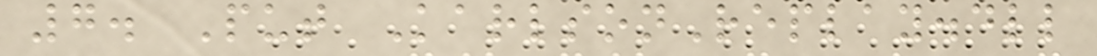7. Put KarlsonReplay.dll
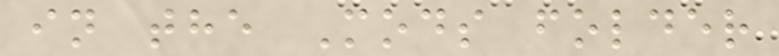in the Mods folder
